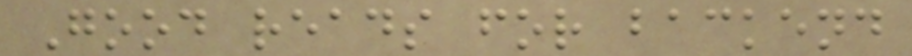Good reads for backend
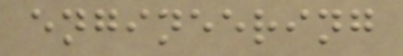engineering
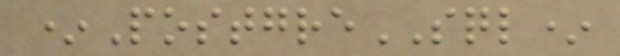*PostgreSQL*
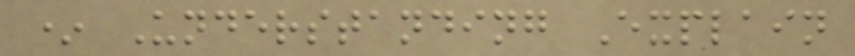* Understanding Explain
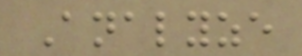Analyze
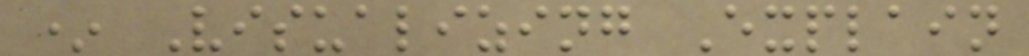* Visualizing Explain
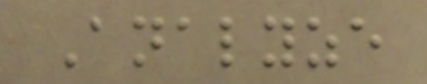Analyze
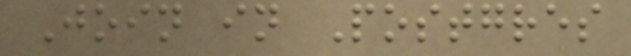Join in Postgres
